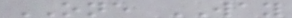ONE WAY
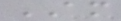AM
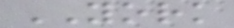YORK
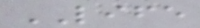LIFE
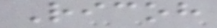Ricoh
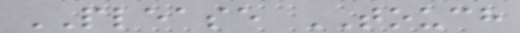PLEASE TOUCH
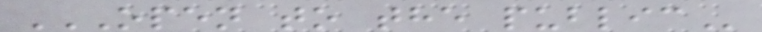OPEN TO THE PUBLIC
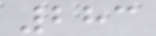283
